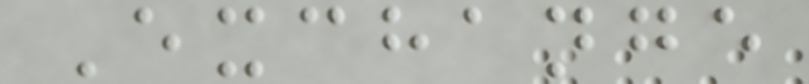Exchange
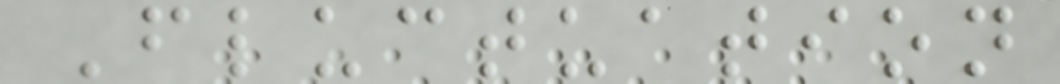Fluctuation
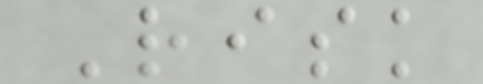Risk
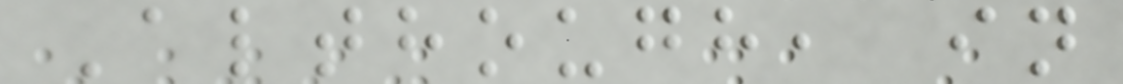Although, in
